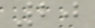20
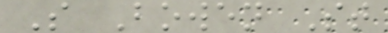S Bowen St
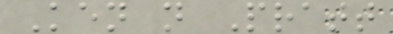Ken n Pratt
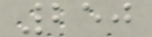250
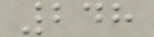248
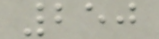250
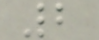2
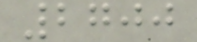2700
